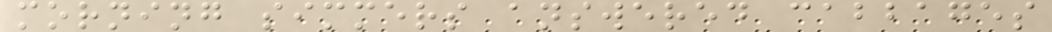morning simmers answered cabbages
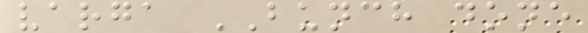varga BUNCH done
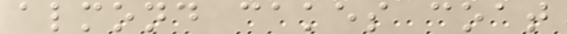almond cakes coat
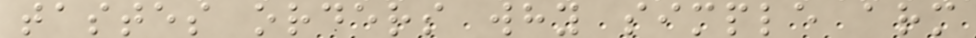tastes orders why simple arm
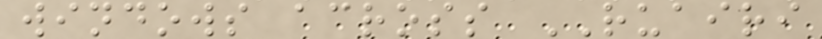windows across RUAIRI
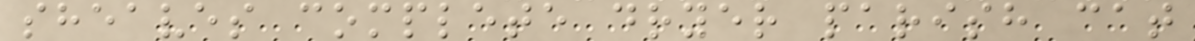sheaves complete dryer parish cat
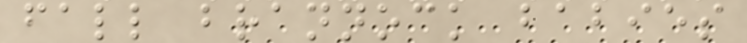fall brannock babies
